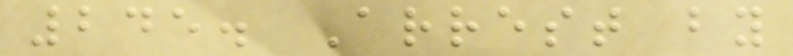245. Arrest by
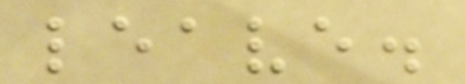leave.
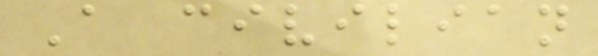A civilian
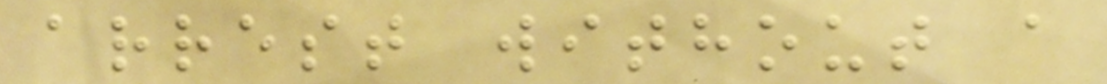arrest without a
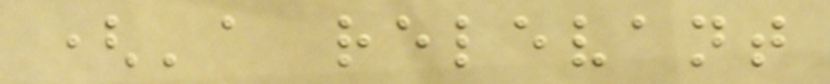('a relevant
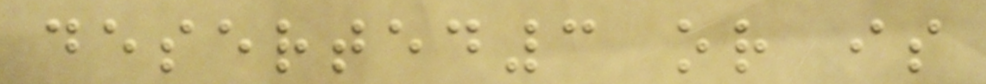deserted3 or is
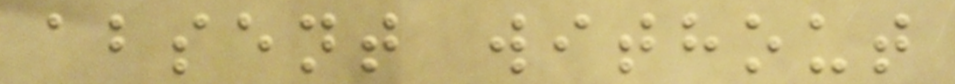absent without
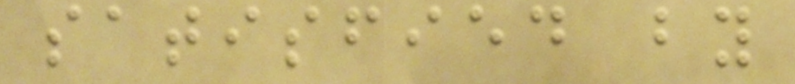satisfied by
